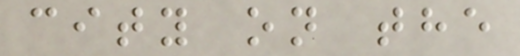city on the
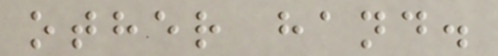other hand.
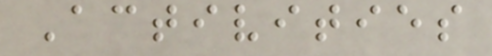Activities
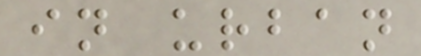in urban
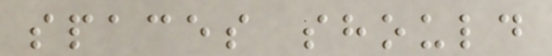spaces should
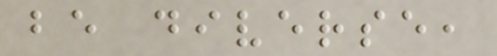be diverse,
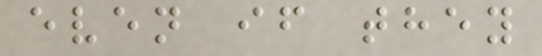even if they
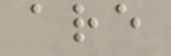are
